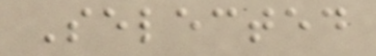Selected
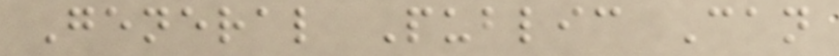General Public Can
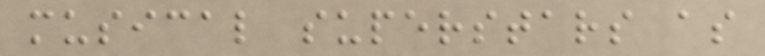musical superstars as
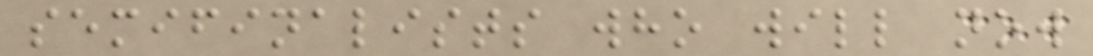semifinalists who will now
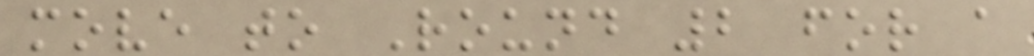move to Round 2 for a
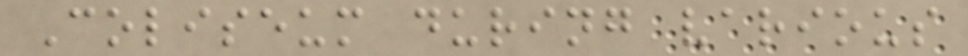Coliseum during various
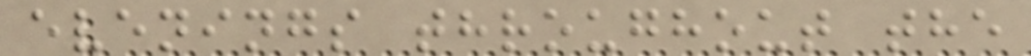evenings throughout the
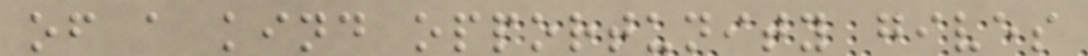of a kind opportunity gives
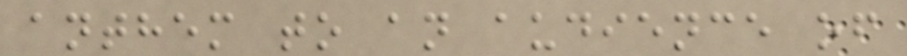anthem to an audience of
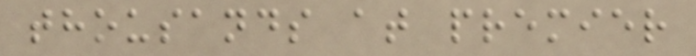thousands at premier
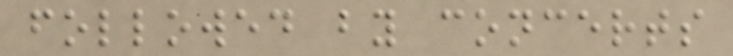followed by concerts
